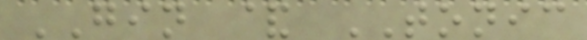GIN & TONIC
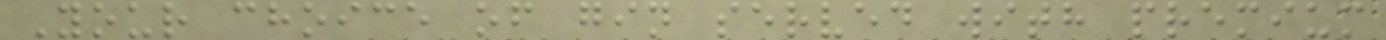Your choice of gin served with premium
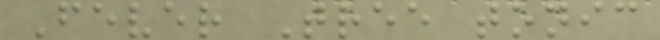Fever Tree tonic
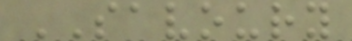SAVOURY
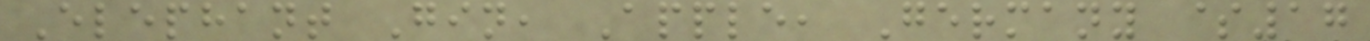Elephant Gin, Apple, Germany $17
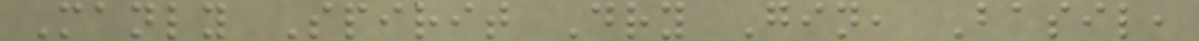Manly Spirit Dry Gin, Basil,
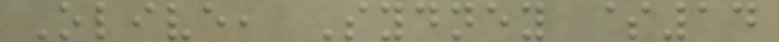Olive, Sydney $14
